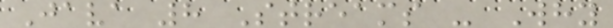Java 8 Streams - Why
